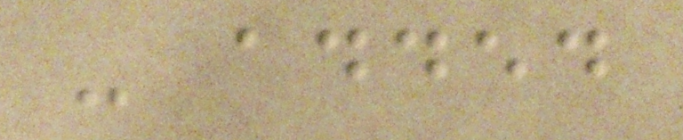- added
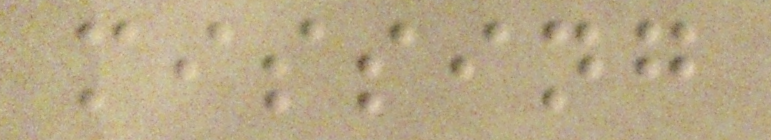missing
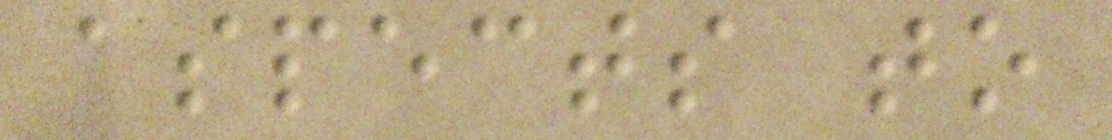aspects to
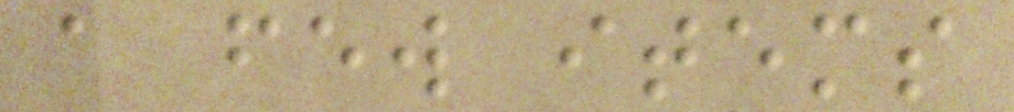a few items
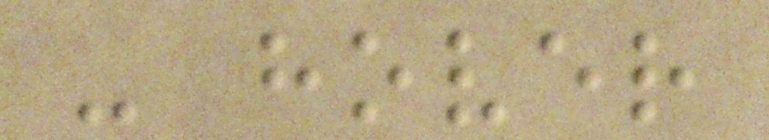- hover
